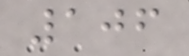106
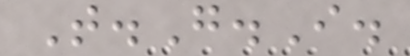T.G.I.
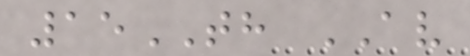15TH AV
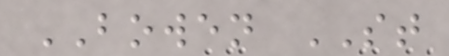BOWEN ST
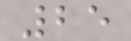25
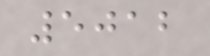5012
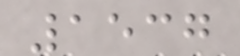1537
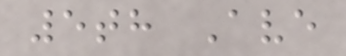5th Ave
